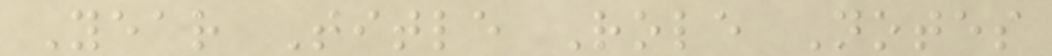Year Title Role Notes
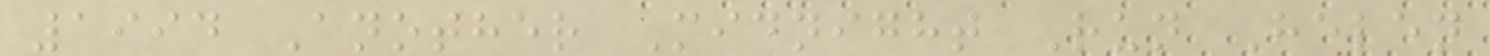1994 Another Midnight Run Helen
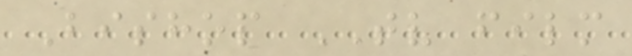Bishop TV film
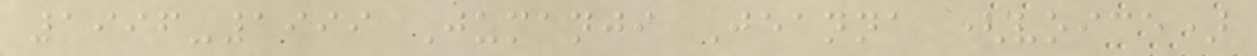1996-1999 Jumanji Jeanna (voice)
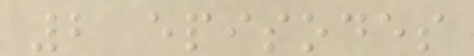2 episodes
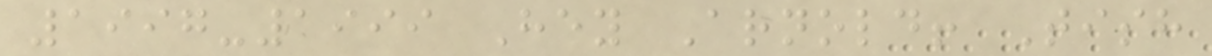1997-1999 Hey Arnold! Tish
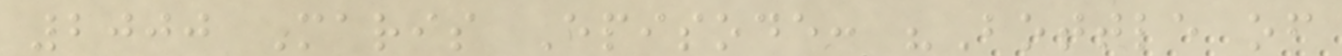2000 Maris Episode: "Bottle of
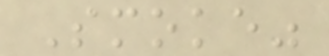Smoke"
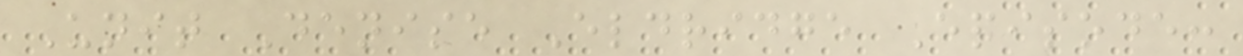Unit Denise Eldridge Episode:
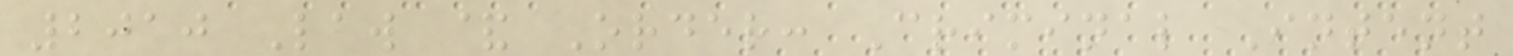2010 Law & Order: Criminal Intent
